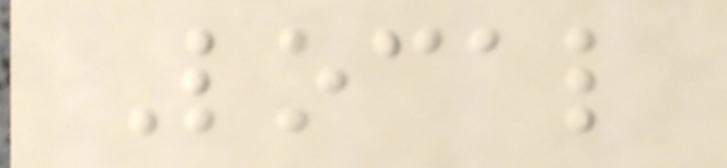Local
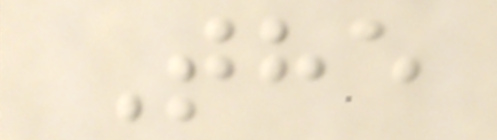The
